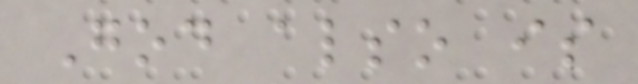God also is
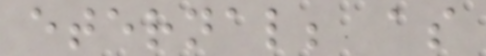eternal; as
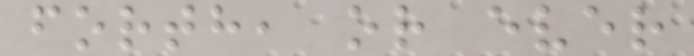forth, or ever
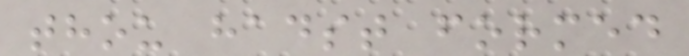thou hadst formed
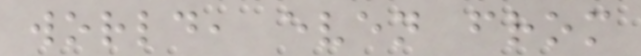world, even from
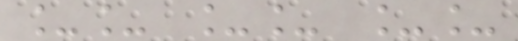__ __ __
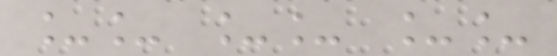__ __ __
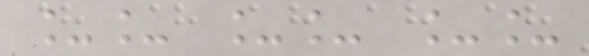__ __ __
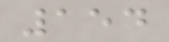154
